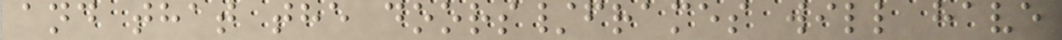and that the doors/frames will have
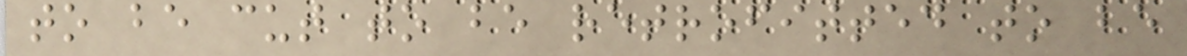to be cut to be retrofitted to be
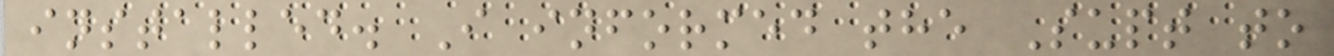installed. I informed the Supt to
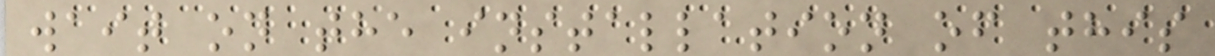wait on the installation of this
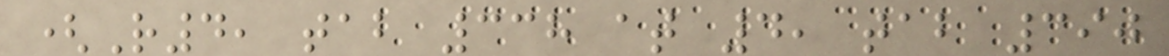(R4, tab 338 at 4, tab 390
